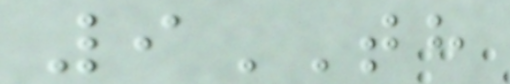9TH
